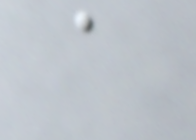a
